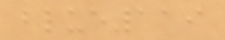blue119
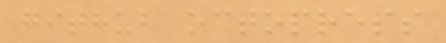github octopress
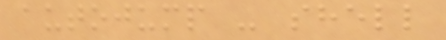autojump - shell
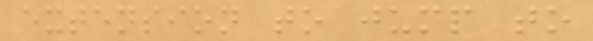extension to jump to
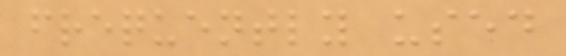frequently used
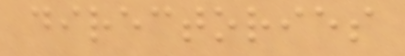directories
